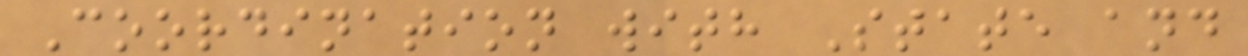Coordination with State and
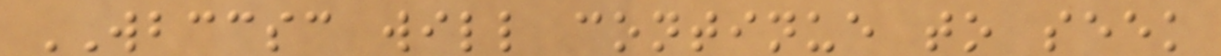WBCCSC will continue to seek
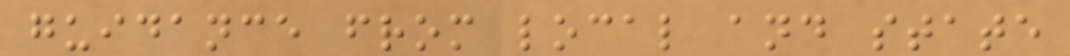guidance from local and state
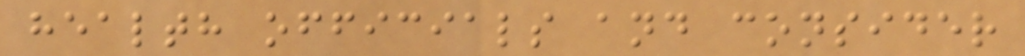health officials and consider
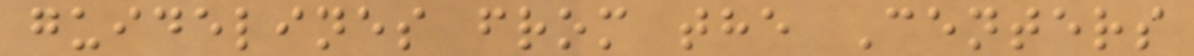guidelines from the Centers
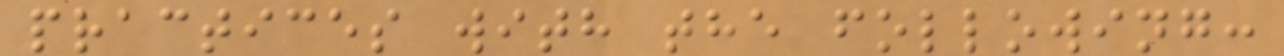practices with the following:
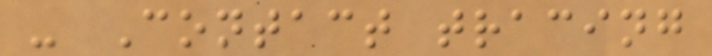- Contact tracing
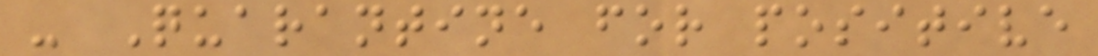- Quarantine for positive
